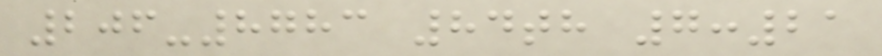206-8783 84th 7:21
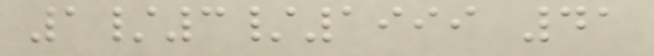1/3/1999 41
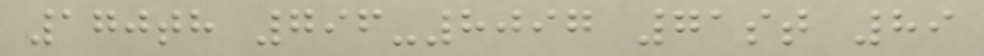170th 796-8097 71st 89
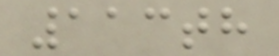113th
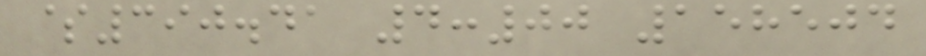$390.41 4:00 158504
